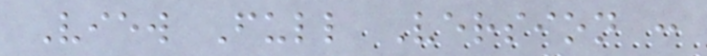View Full Version :
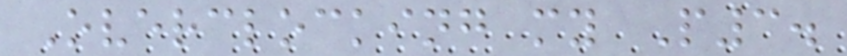Overclocking my P3.
